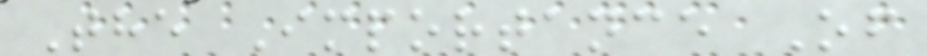The Importance Of
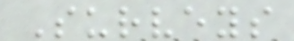Surveys
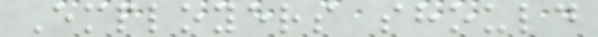Employers should
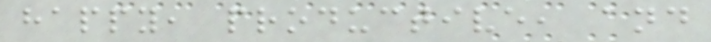happy, productive, and
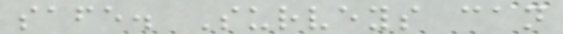safe. Surveys can
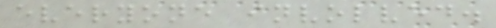everyone involved.
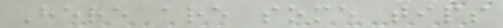Here are some tips
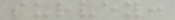survey:
